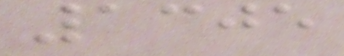1305
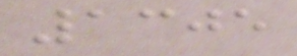1305
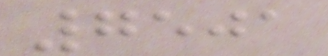7501
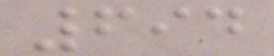694
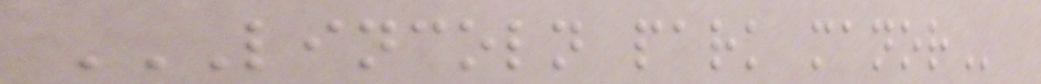LINCOLN PARK MANOR
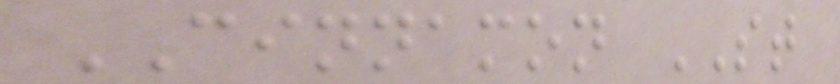CINNAMON ST
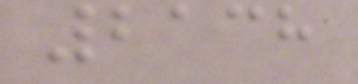2138
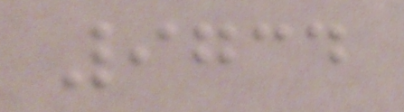9734
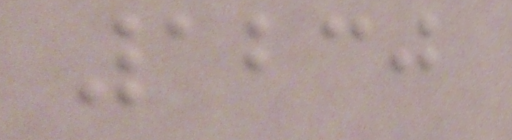1230
